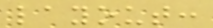layout:
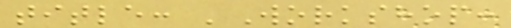title: 'Workshop:
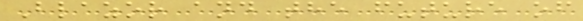Blazor and the future of
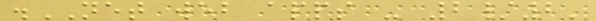.NET web apps - 2/2'
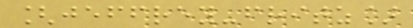[jeffrey-fritz]
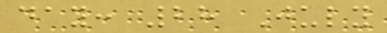day: 28 July
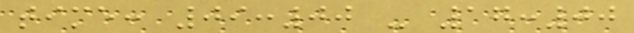time: 09:00 - 17:00
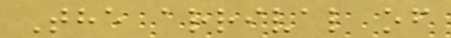The arrival of
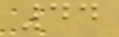44
